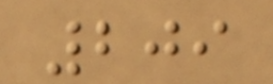209
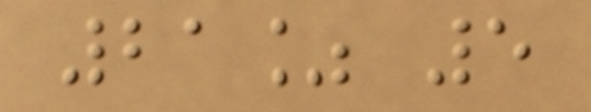21% 5
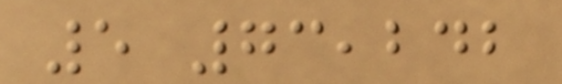5 73,242
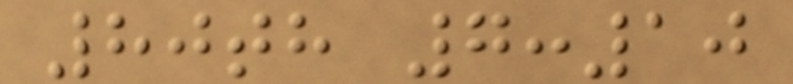80th 7:10
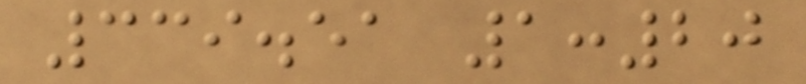339.51 1:20
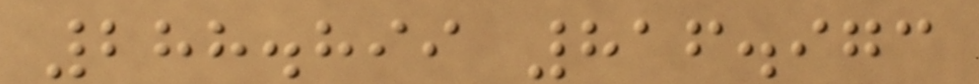288.899 816.973
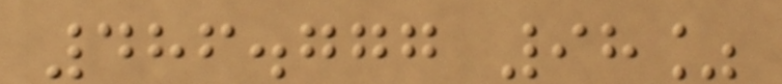486.777 98%
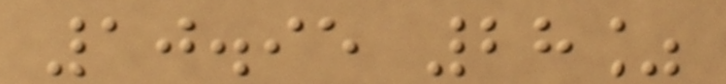10.95 28%
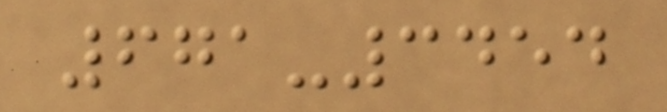671-3454
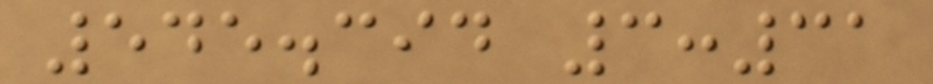545.394 3:31
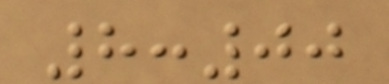8:00
